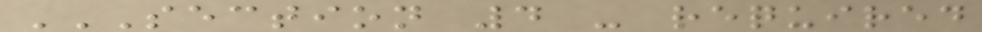SECTION 4 - REQUIRED
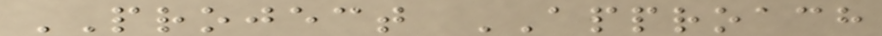PROJECT APPROACH
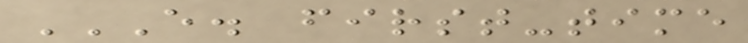E. FIRST-TIME
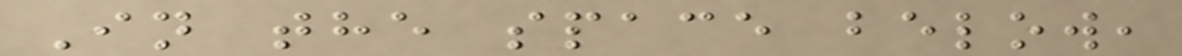In the space below,
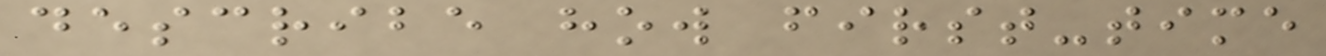describe how first-time
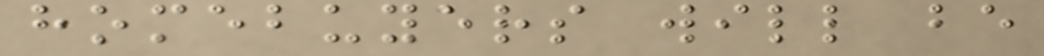homebuyers will be
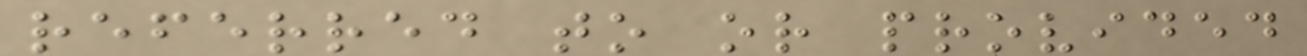referred to or provided
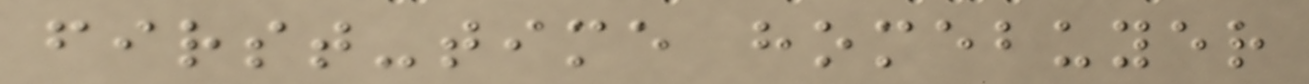first-time homebuyer
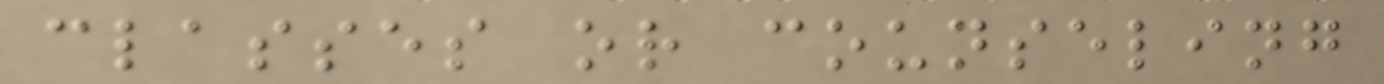classes or counseling
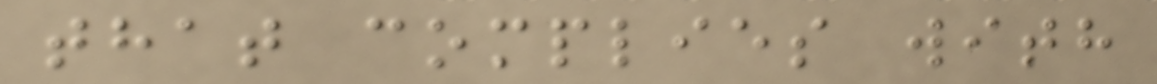that complies with
